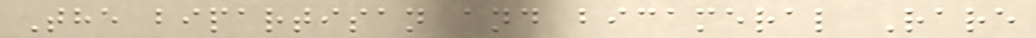The bipartisan and bicameral Rare
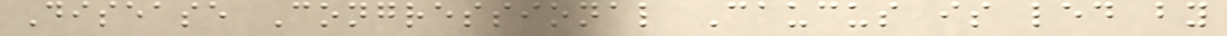Disease Congressional Caucus is led by
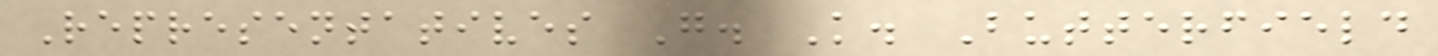Representatives G. K. Butterfield
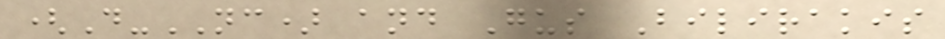(D-NC) and Gus Bilirakis
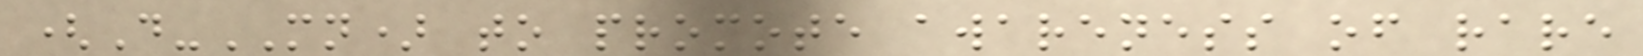(D-MN) to promote awareness of rare
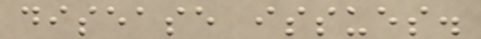disease issues.
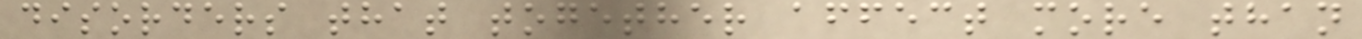disorders that together affect more than
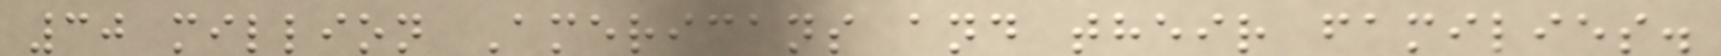30 million Americans and their families.
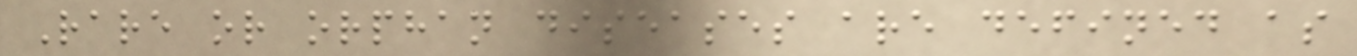Rare or orphan diseases are defined as
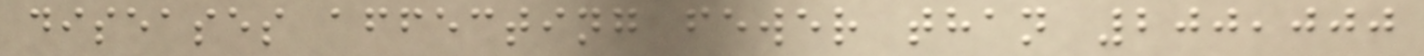diseases affecting fewer than 200,000
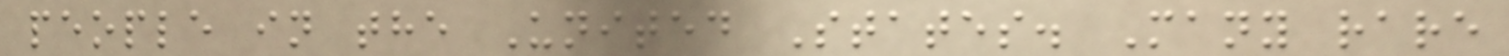people in the United States. Many rare
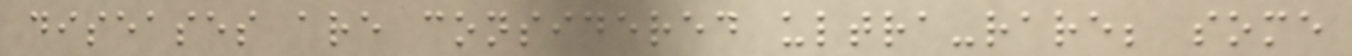diseases are considered ultra-rare; some
